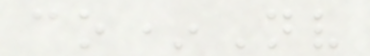co*Nv
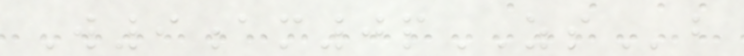W9am0pZSb
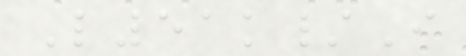L51k/I
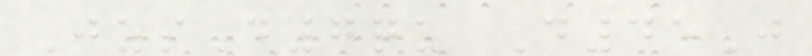JzsD7qu D45J
